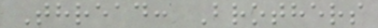Thread: Brothers
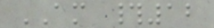AM #12
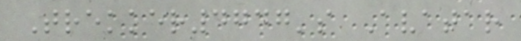Trekker4747's Avatar
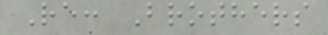Re: Brothers
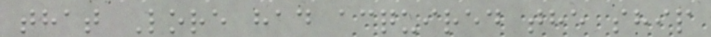that Lore had acquired the ship
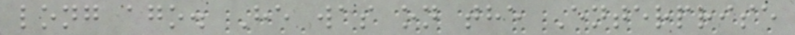long ago. He was on the Enterprise
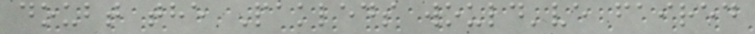doubt the Pakleds would've faired
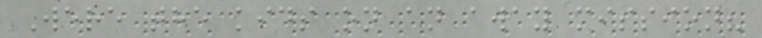Were the kids on an away mission?
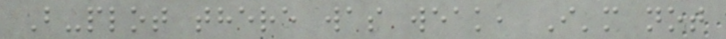B-plot there was weak, I'm not
